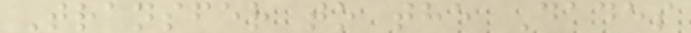Transfer to the Dades
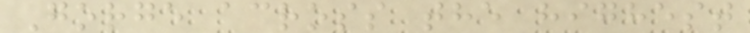Gorge across the highest
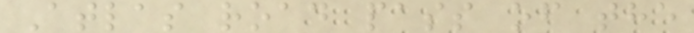Atlas road pass of the
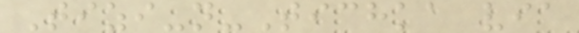Tizi-n-Tichka via
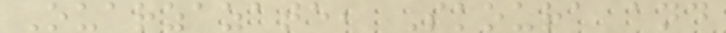Ouarzazate, Skoura and
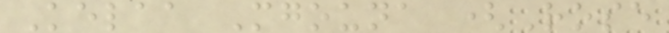Kelaa Mgouna (Rose
